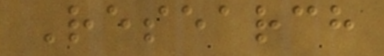Research
